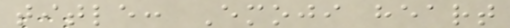title: Emoji heart
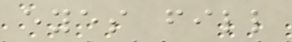eyes fill
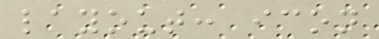layout: icon
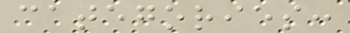categories:
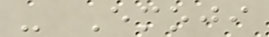- Emoji
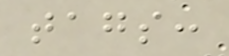tags:
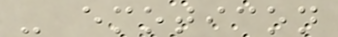- emoticon
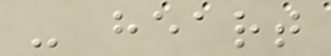- heart
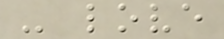- love
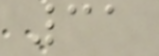31
